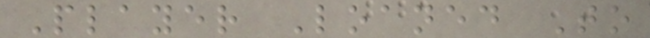Player Loaned To
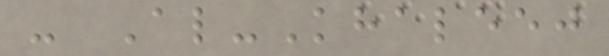- Al-Khaleej
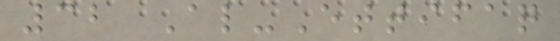32 Al-Ettifaq
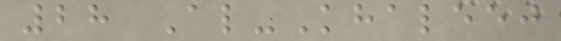28 Al-Khaleej
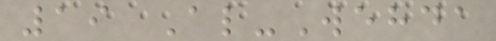19 Al-Wehda
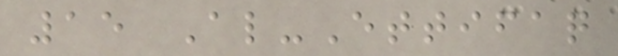15 Al-Ettifaq
